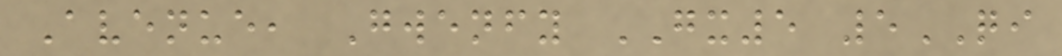Avenue, Gwenfy GX5 5QI
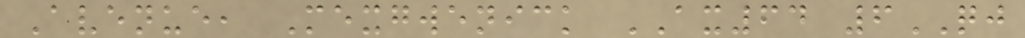Avenue, Mexgwenick AX64 6QJ
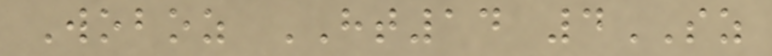Woboz HT14 4SZ
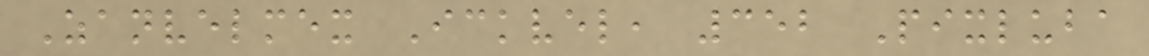Zanvelmex Ickvel, 352 Pixluba
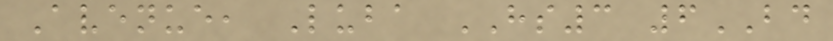Avenue, Luba HS3 6BD
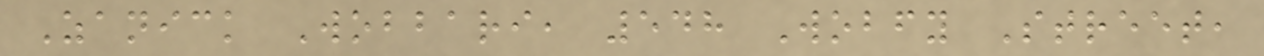Zanick Wobbari, 548 Wobfy Street,
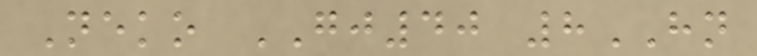Neko GJ40 8HN
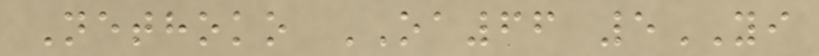Nethoko OA66 5YI
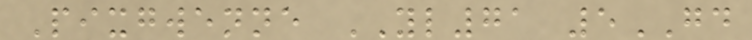Pixgwenne YL71 5GD
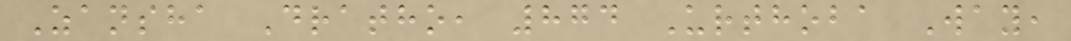Zansha Dratho, 874 Urthoba Way,
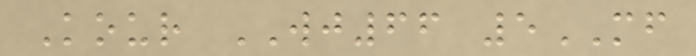Kour WJ66 5MF
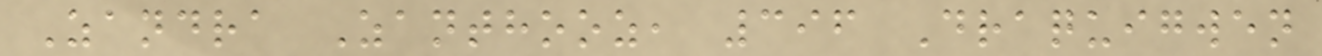Zandra Zanthooz, 396 Draquigwen
